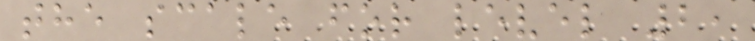the scale for level 2,
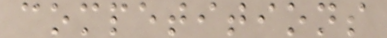competitions
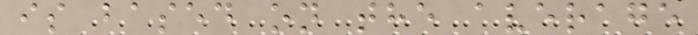is based on the average
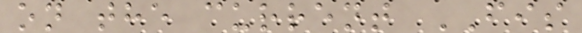on the current FIS
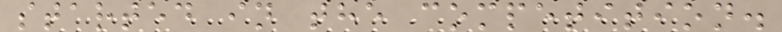started in the competition.
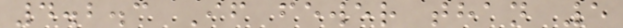4.2.3 If fewer than 5
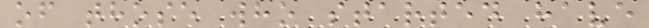of those who started have
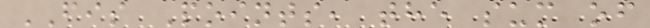FIS Points, the sum of
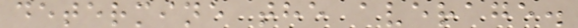determine the average.
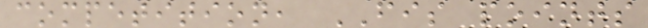competition, FIS points
